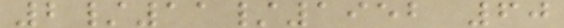2/11/1952 60
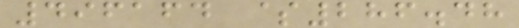496164 $286.48
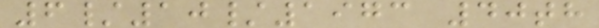6/10/1973 40th
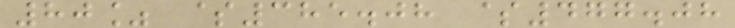80% $385.08 $477.08
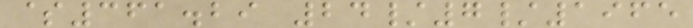$361.29 24/7/1965
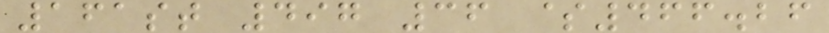161st 497 36 $466.26
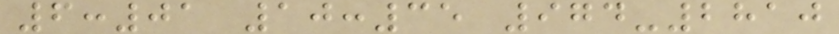6:01 10:35 974-2810
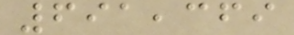691,369
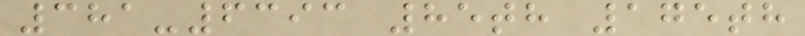381-6393 85th 175th
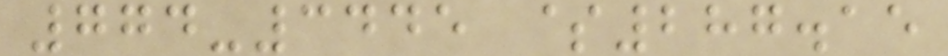774-3445 $287.15
